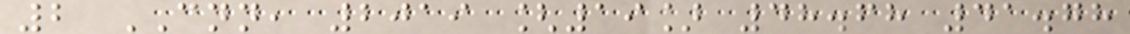2 CNN, 2019 [19] 48.68 41.78
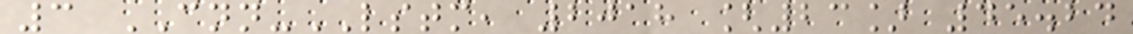3 CNN-LSTM, 2018 [23] 45.24
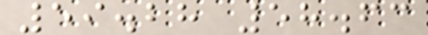59.28 58.63
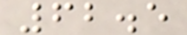62.5
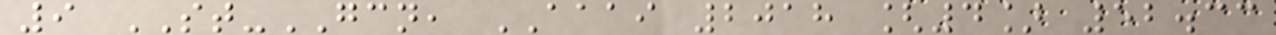9 ST-GCN, AAAI 2018 [4] 52.33
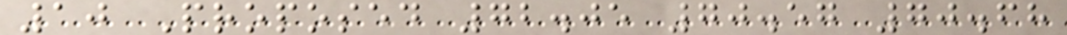10 Proposed 72.05 70.57 70.68
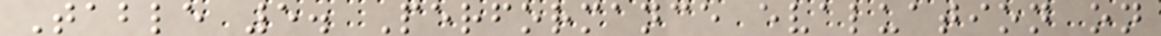Table 5. Performance evaluation on
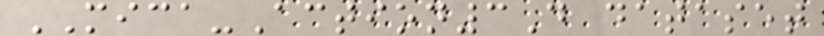MICA-Action3D dataset
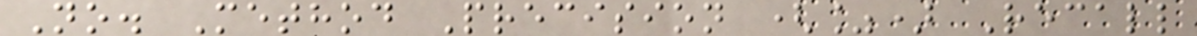No. Method Precision (%) Recall
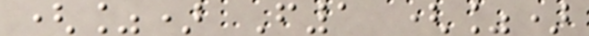(%) F1 (%)
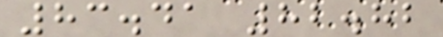83.41 82.82
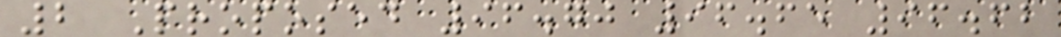2 Proposed 96.70 96.65 96.62
